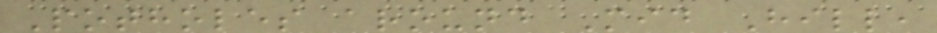Potholes around Mid Hill,
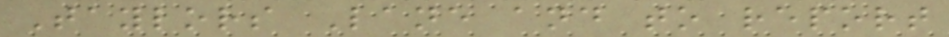Taylors Lane and to report
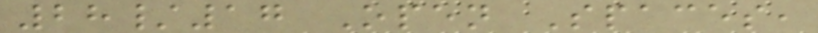28/17 Open Spaces,
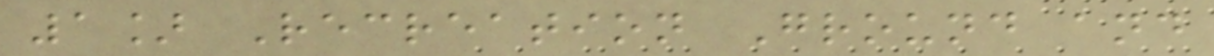1] Recreation Ground and
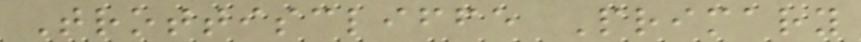Trottiscliffe Primary
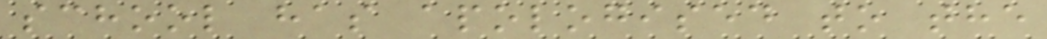school has apologised to the
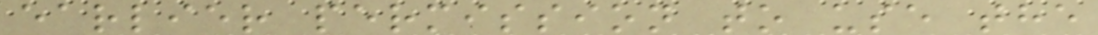earlier permission to use the
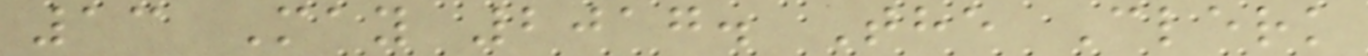13 May 2017. The Clerk
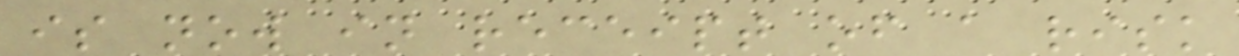is now in receipt of a risk
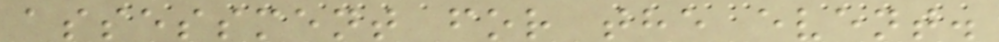assessment for the event.
